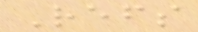Refs
